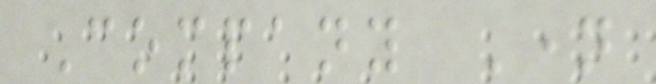Company Name
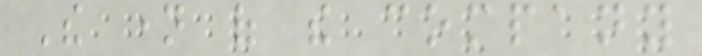The name of the company
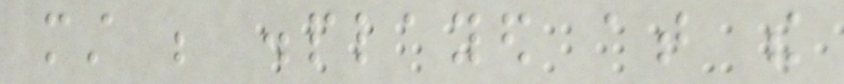must be displayed at the
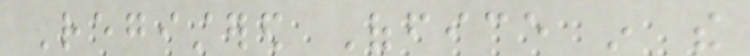Registered Office in the
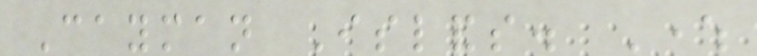Cayman Islands. Where
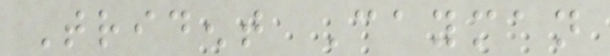Trident Cayman
